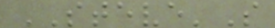STEVE'S
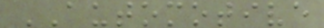AUTOMOTIVE
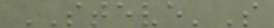STEVE'S
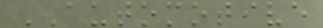AUTOMOTIVE
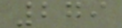279
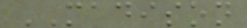MADISON
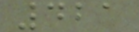421
